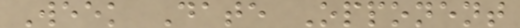Week Date Opponent
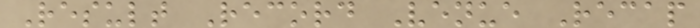Result Record Venue Recap
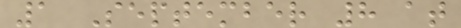1 September 8 at
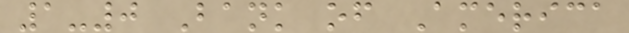1-0 Bank of America
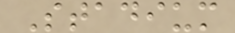Stadium
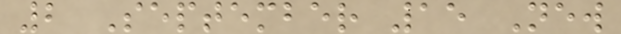2 September 15 New
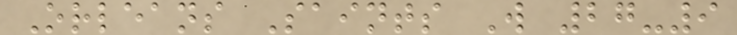Orleans Saints W 27-9
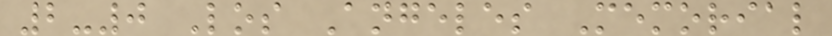2-0 Los Angeles Memorial
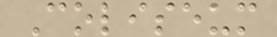Coliseum
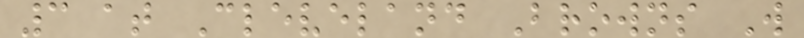3 at Cleveland Browns W
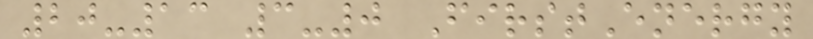20-13 3-0 FirstEnergy
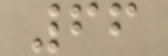66
